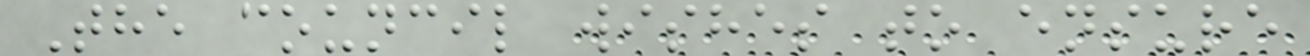The council wishes to ensure
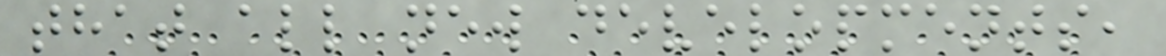that all new developments,
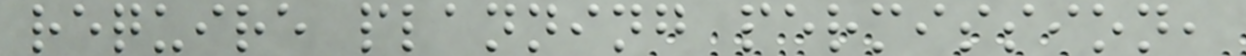require planning permission,
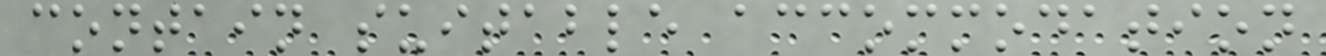contain suitable accommodation
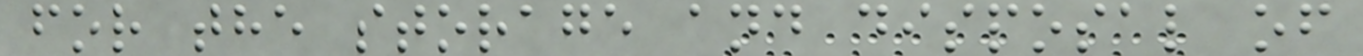for the storage and disposal of
